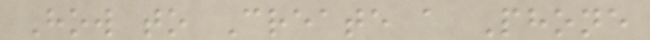How to Create a Phone
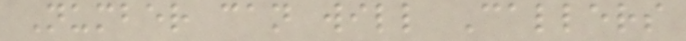Number can will Callers
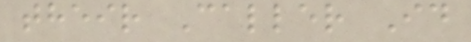their Caller Id
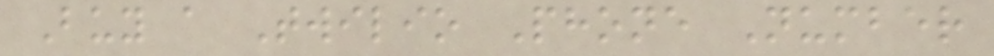Buy a Twilio Phone Number
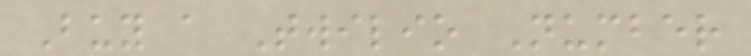Buy a Twilio Number
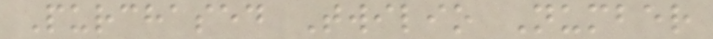Purchased Twilio Number
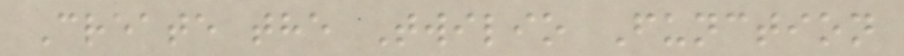Create the Twilio Function
